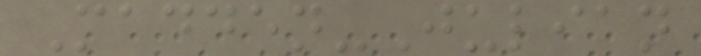Madden-Julian
